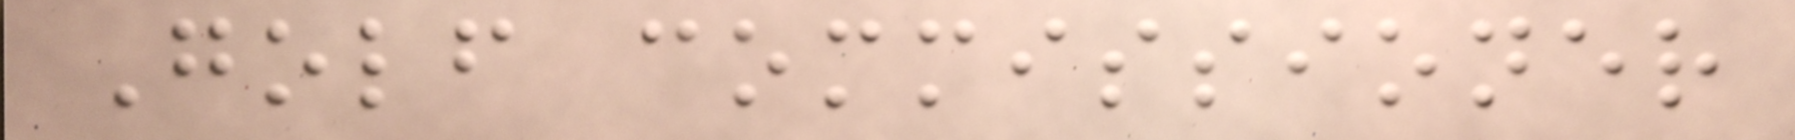Golf commissioner
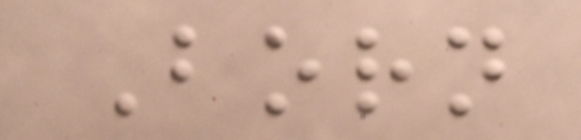Born
